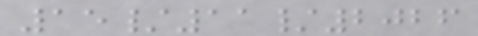15/11/2026
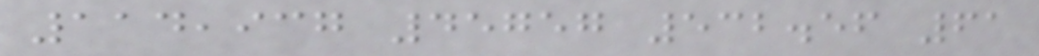114,937 45757 532.56 61
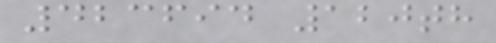423694 120th
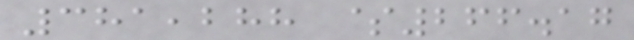381,288 $266.17
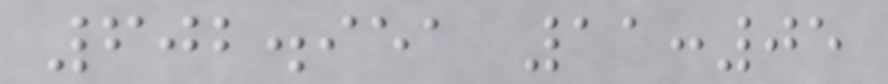602.951 11:05
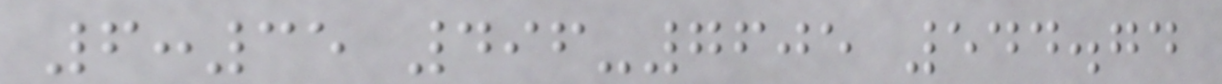6:35 496-7605 544.74
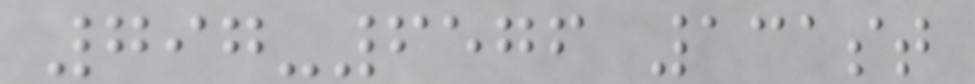797-6576 131st
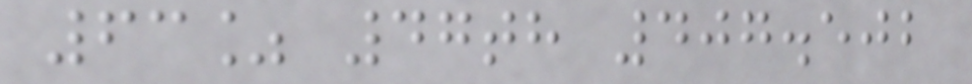63% 47th 407.502
